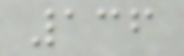136
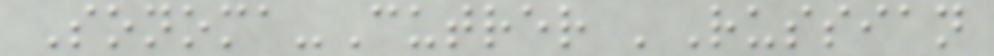Sonoma-Cutrer 'Russian
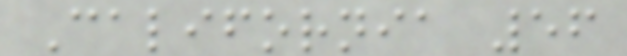California 56
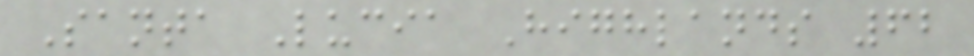Santa Lucia Highlands 62
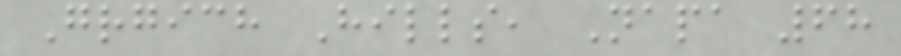Grgich Hills, Napa 68
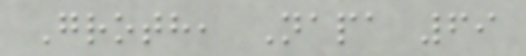Groth, Napa 69
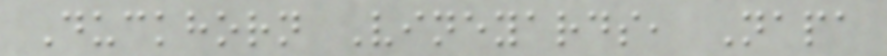Duckhorn Vineyards, Napa
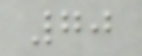70
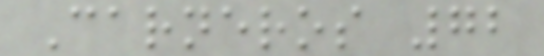Carneros 72
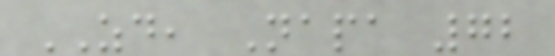ZD, Napa 72
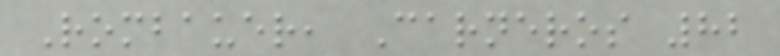Rombauer, Carneros 82
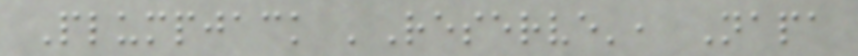Plumpjack 'Reserve', Napa
